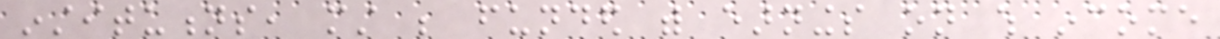institutions, must be funded with earnings on which income
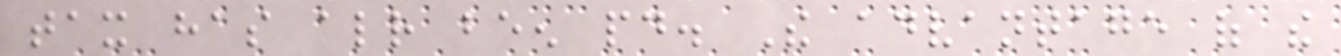tax has already been paid. The advantage of the
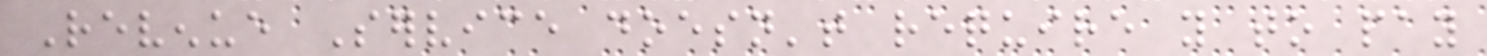Revenue Service doesn't require you to pay
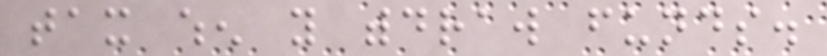tax when you withdraw funds.
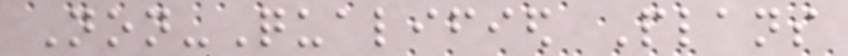Non-Qualified Plans
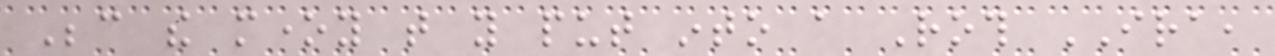Because the money that you put into a Roth IRA,
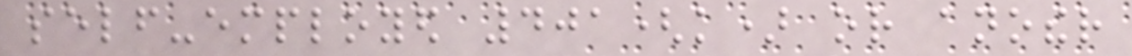self-employed 401(k) or another
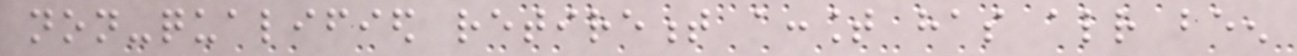non-qualified retirement account has already been
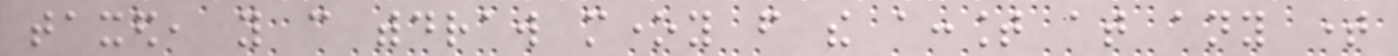taxed, you can withdraw money from the account at any time
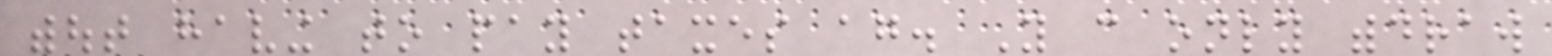without having to pay taxes again. You can only withdraw
